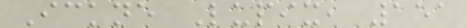Ickne Lupix, 151
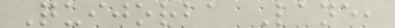Quijorba Lane,
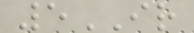5IR
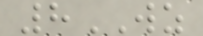8WZ
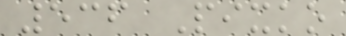536 Pixko
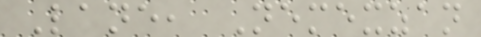Lane, Nemexzan
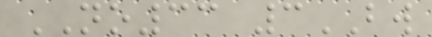NO33 3BW
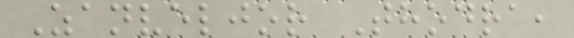Zanveljor Thodra,
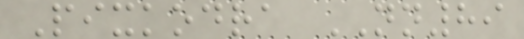Pixkodra NN89
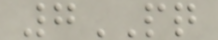7PQ
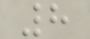8
